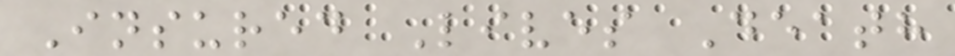Insured Lives Death
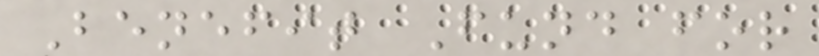Benefit Fund for
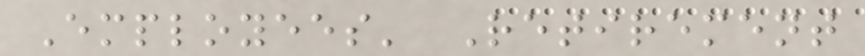Employees' Retirement
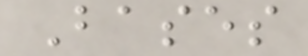Bases
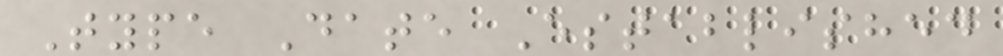Type Date Established
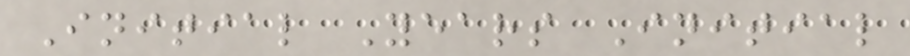Initial Years Initial
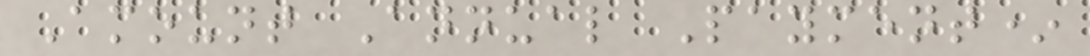Amount Annual Payment*
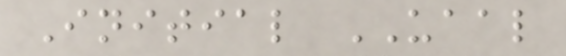Initial UAAL
